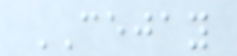CEJAY
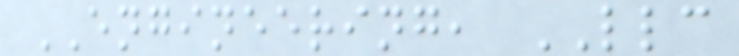ENGINEERING, LLC
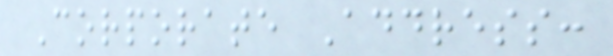Corporate Address:
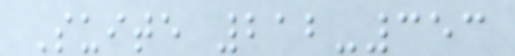Suite 212-353
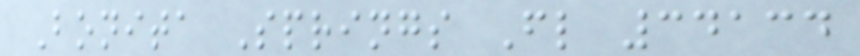Bonita Springs Fl 34134
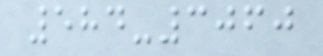584-3060
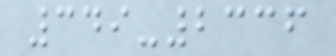349-2336
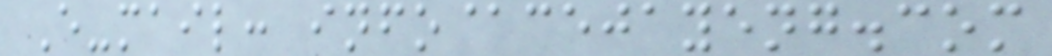E-mail: info@cejayeng.com
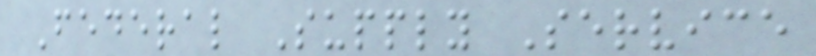Federal Supply Service
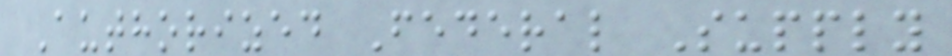Authorized Federal Supply
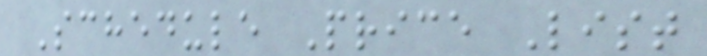Schedule Price List
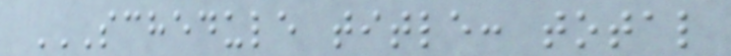SCHEDULE TITLE: TOTAL
